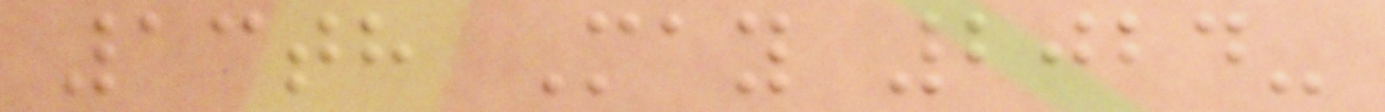13th May 2024-
